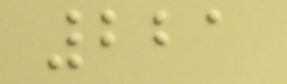221
